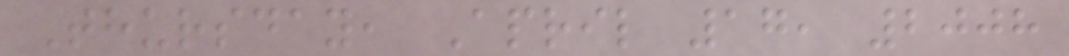Thursday, April 17, 2008
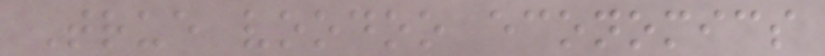True voodoo economics
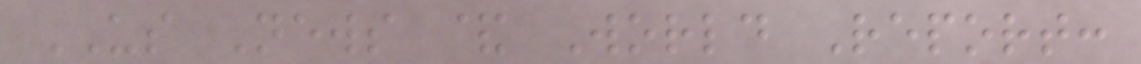US News & World Report:
